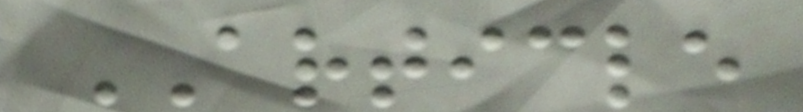ARTICLE
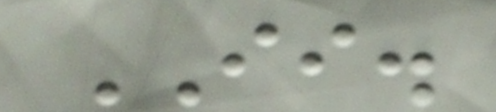II.
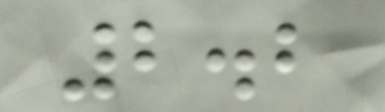2.2
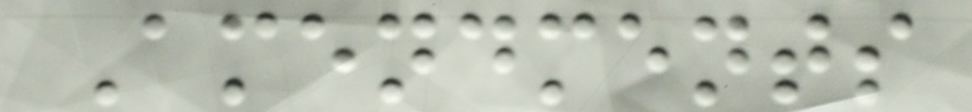Amendments
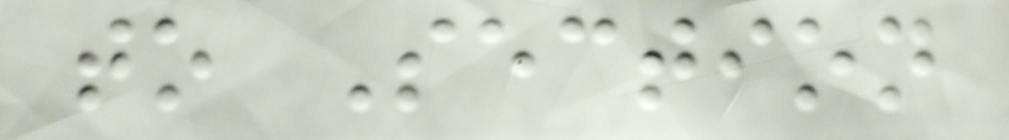to Section
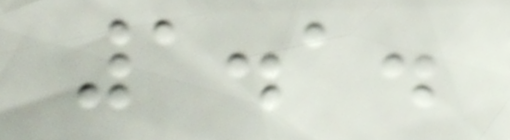1.1.
